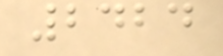2424
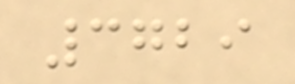3729
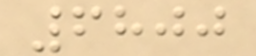6800
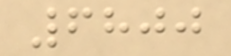6800
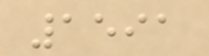1591
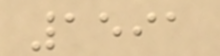1591
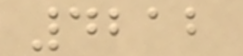4212
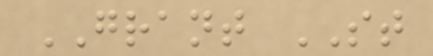GRANT ST
